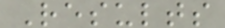Results
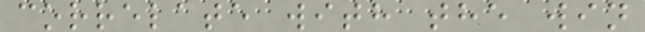correlate with the win
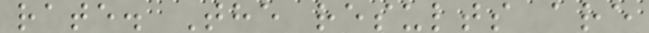rate. The results are
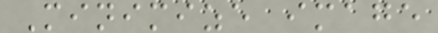Minimize image
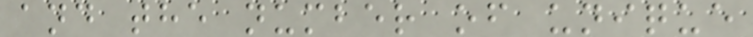and the number of unique
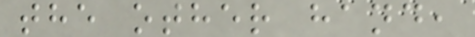the other hand,
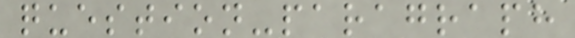question-paragraph
